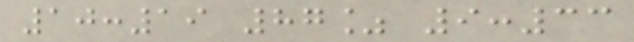10:19 87% 9:33
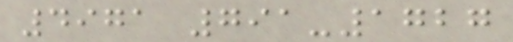4971 791-1727
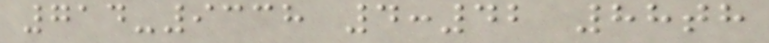714-9338 4:42 88th
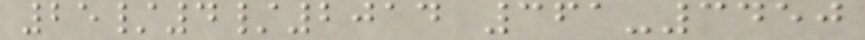25/4/2014 361-3450
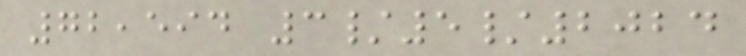72,594 3/5/2024
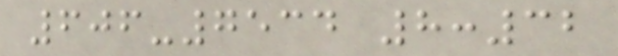606-7534 8:32
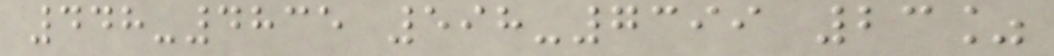448-4835 598-7399 23%
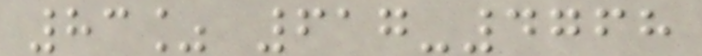83% 617-4768
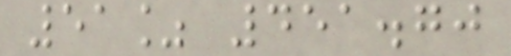51% 451.70
